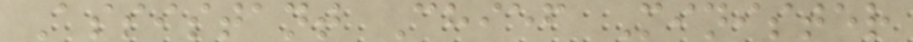Assistant Chief Minister
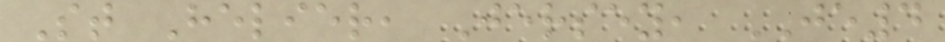St Helier, Jersey, JE4
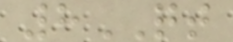8QT
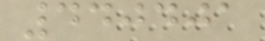440401
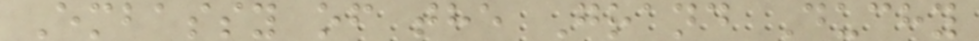Embassy of the Grand Duchy
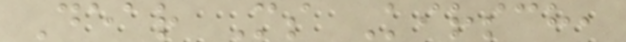Dear Ms Kirsch,
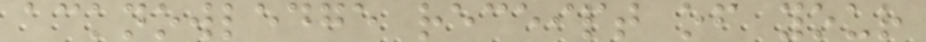acknowledge receipt of your
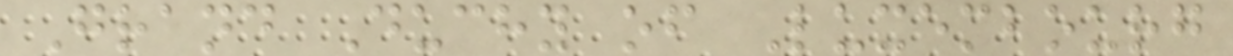Grand Duchy of Luxembourg
